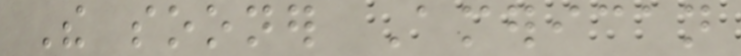The sooner American
